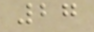27
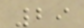29
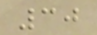30
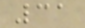31
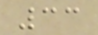33
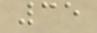35
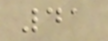41
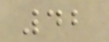42
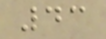43
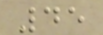45
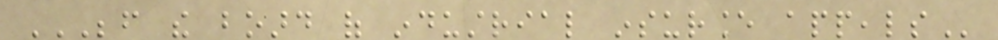BEFORE THE BOARD OF INDUSTRIAL INSURANCE APPEALS
